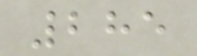285
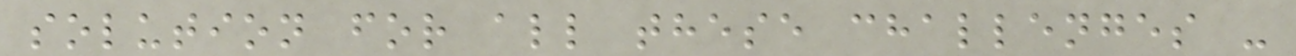solution for all these challenges -
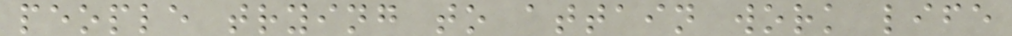people trying to attain work life
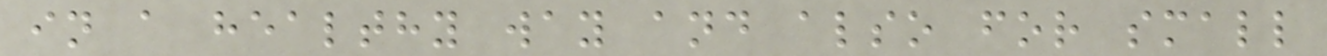in a healthy way and also for small
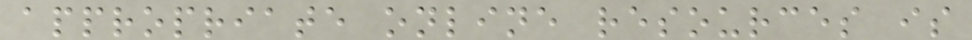appropriate online resources is
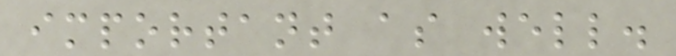important as well.
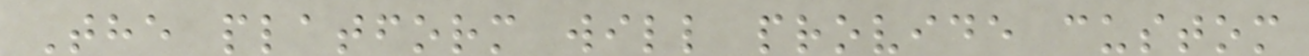The platform will provide custom
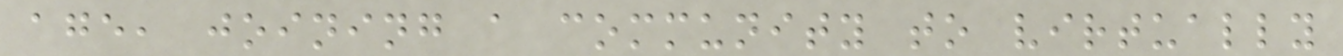age, joining a community to virtually
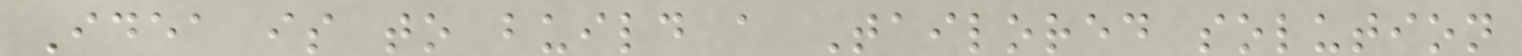Idea is to build a Tailored solution
